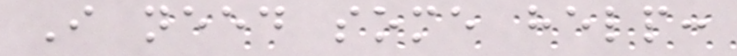I need some help:
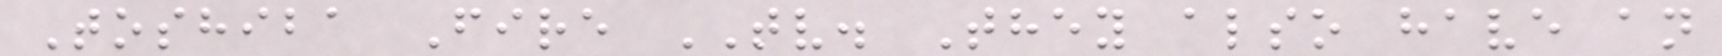Toshiba Fire TV. They also have an
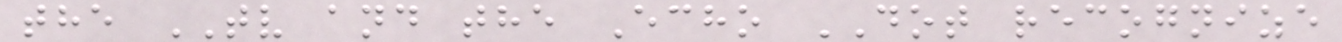the TV and the Echo DOT recognize
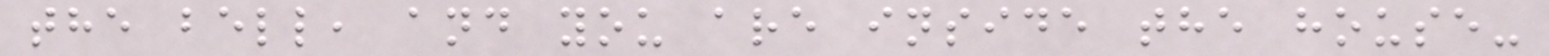the bell, and you are inside the house-
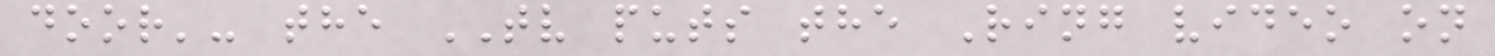door'- the TV puts the Ring video on
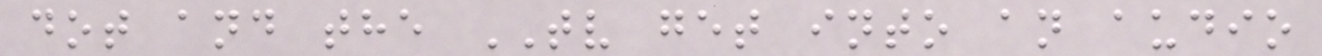dot and the TV get into an audio
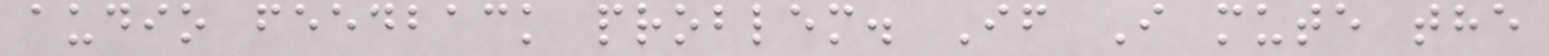audio feedback problem. If I mute the
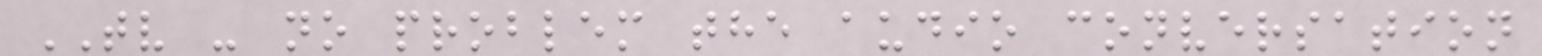TV - no problem the audio conversation
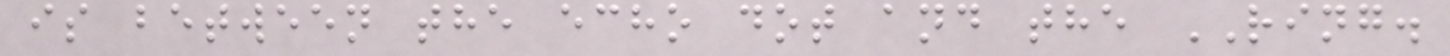is between the echo dot and the RING.
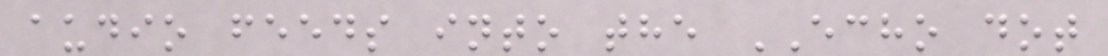audio feeds into the ECHO dot
